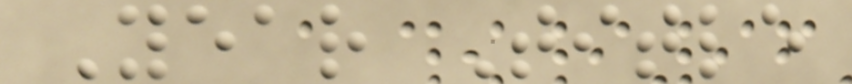Year Title
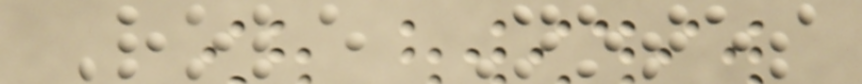Role Notes
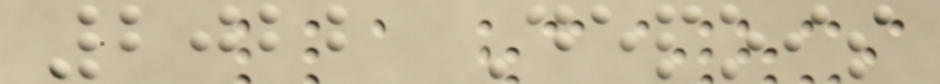2022 Depois
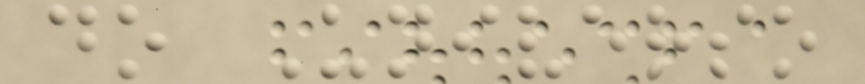do Universo
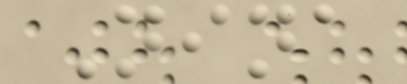Nina
